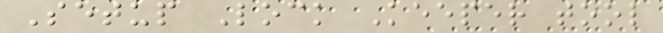Setup Lock Keeper tool
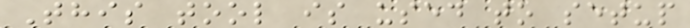This tool is used to setup
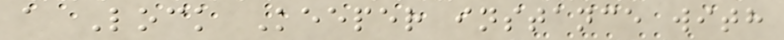a Lock Keeper instance with
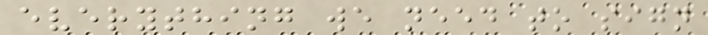everything we need to sign
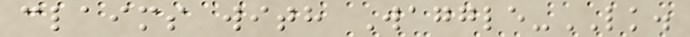claims with Waggle-LK.
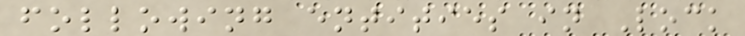following entities in Lock
